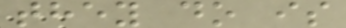they do is
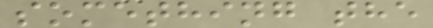something the
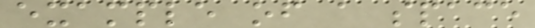example of a space
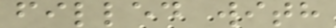filled with
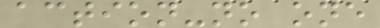action-no one
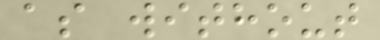as without
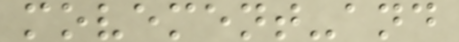movement-and
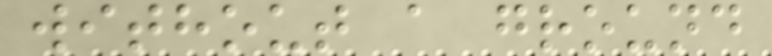without a ground
